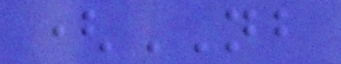(NB
